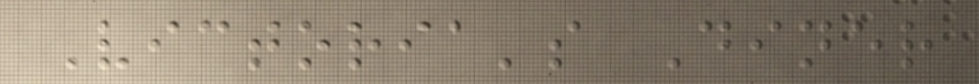Victoria's Diner
